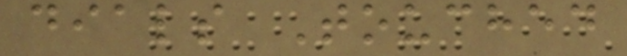dials Touched
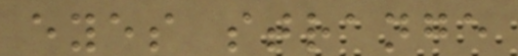eyes strange
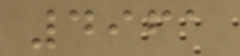4961
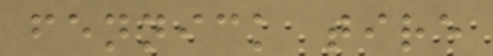fennick tire
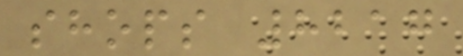shops 8217
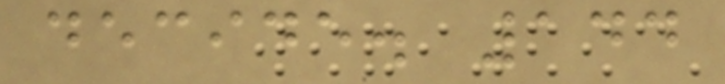decide. 144
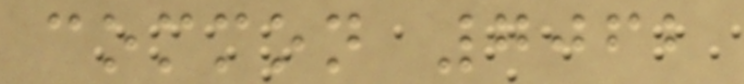common 7062
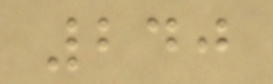240
